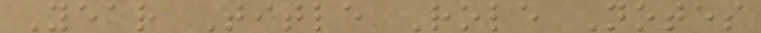Year Title Role Notes
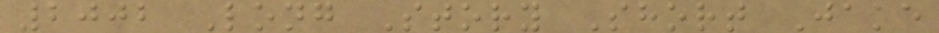2002 Long Story Short Jake
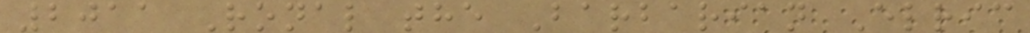2011 Ronal the Barbarian Elric
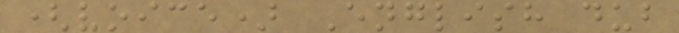(voice) English dub
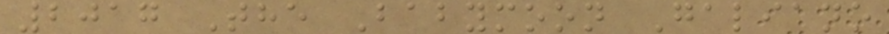2017 The Babymoon Galiano
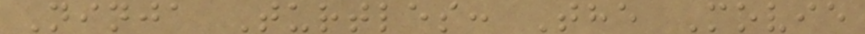Ninja Turtles: The Movie
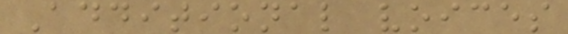Additional voices
